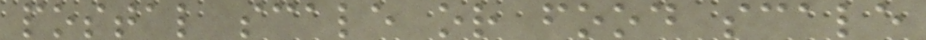postal scale or food scale
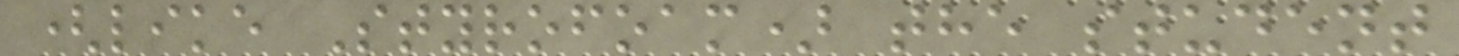(like Styrofoam) the student
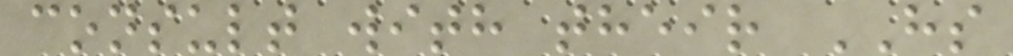consult with their HS
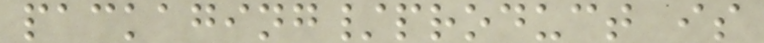packaging/product is
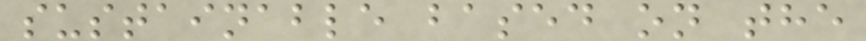sustainable based on the
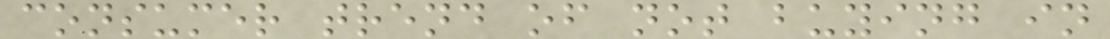consumer trend of not buying in
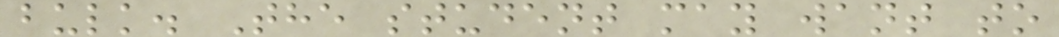bulk. The student may want to
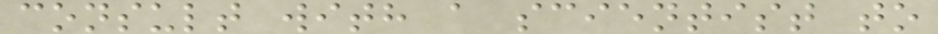consult with a scientist to
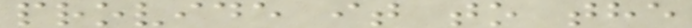provide it to the
